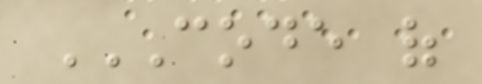CODE OF
